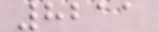8211
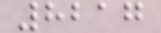8217
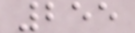255
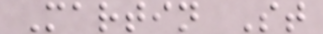Martin St
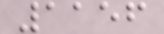1156
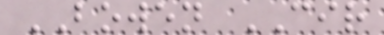BOWEN CIR
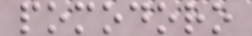pomodoro
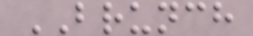BRUNCH
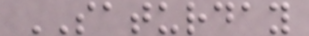SATURDAY
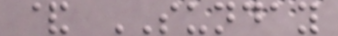& SUNDAY
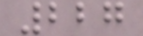227
